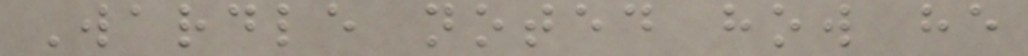Wardle noted how he
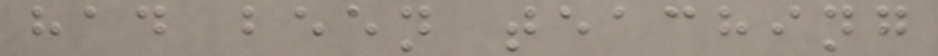had been teaching
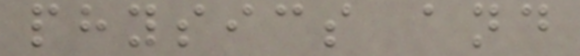physics and
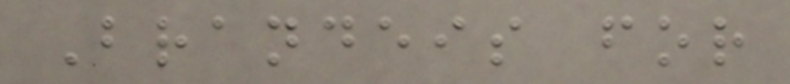Brandeis for
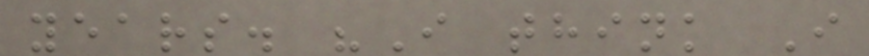years. "I think I
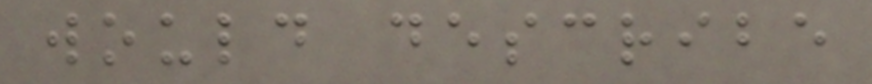would describe
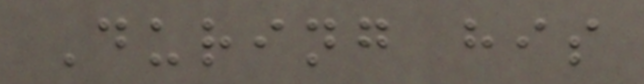During his
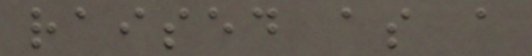raised as a
